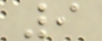9
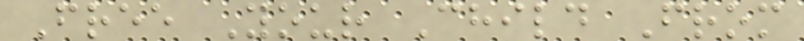Free Your Child From
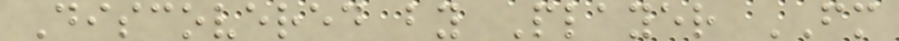Discovered by Player FM
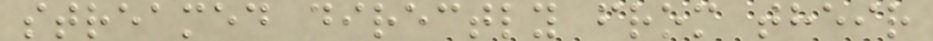streamed directly from their
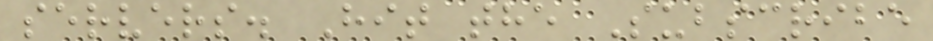servers. Hit the Subscribe
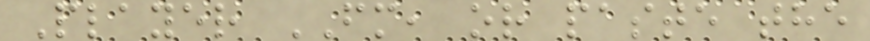Player FM, or paste the
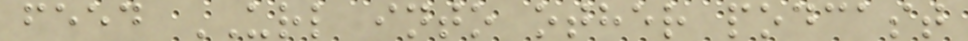feed URL into other podcast
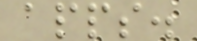apps.
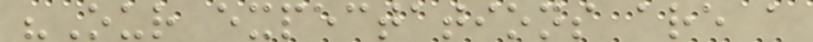"Our expectations are a
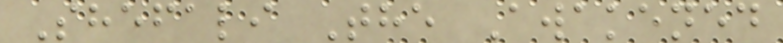Shefali The Awakened
